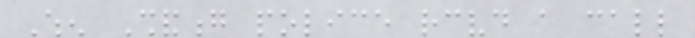When Shandong police received a call
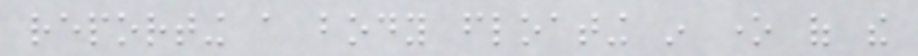reporting a body floating in one of the
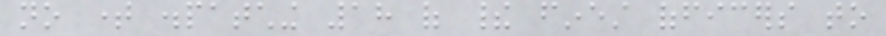no time dispatching 18 of their finest officers to
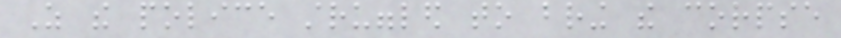As the police struggled to bring the corpse
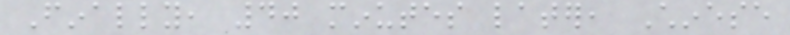Finally, 40 minutes later, Chinese
